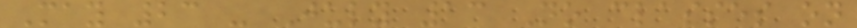May 23 - July 13 No classes on
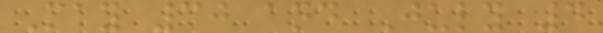May 30 and July 4
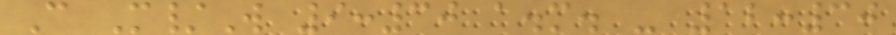C M/W 9:30 a.m. - 12:30
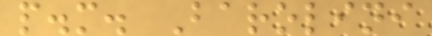p.m. Barolini
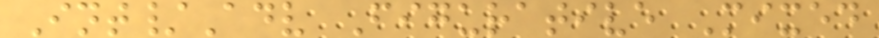Int/Adv Figurative Mixed
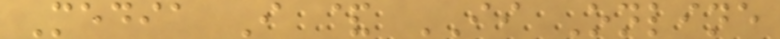Media I & II Online
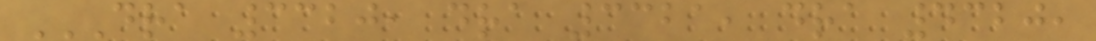DRA 3320, DRA 3321, DRA 4320,
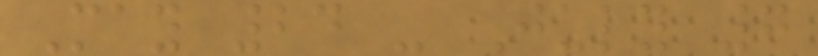May 24 - July 7
